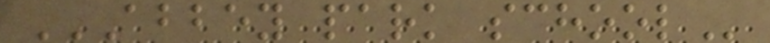ABBEY PARK SCHOOL
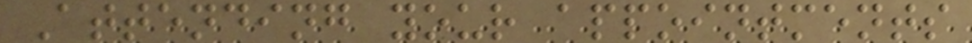Attending your appointments
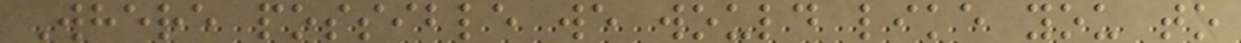Where possible we would like you to
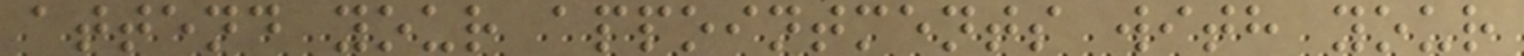attend your appointments with your
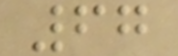67
